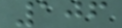106
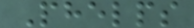Phelps
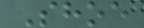Shoe
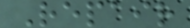Repair
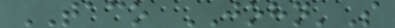TACO JOHN'S
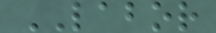LABOR
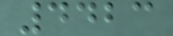4423
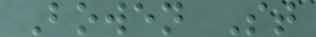Bowen St
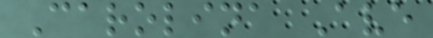Carolina Ave
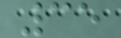35
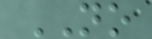NO
